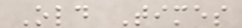Old Times
